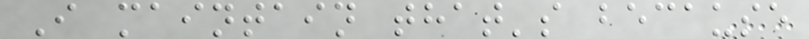I maintain that's because
